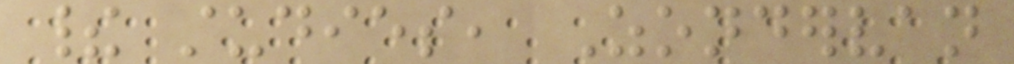their studies, Zondervan
